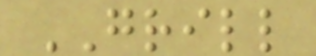GRILL
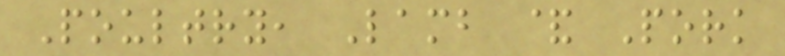Poultry, Lamb & Pork
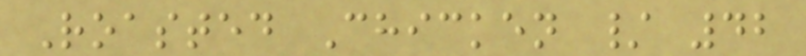Roasted Chicken / 42
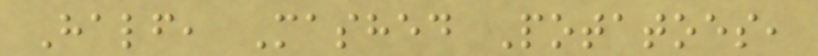Half, Mashed Potatoes,
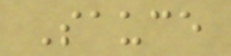Sauce
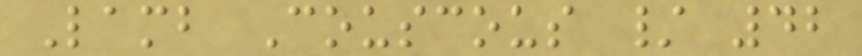Lamb Couscous / 42
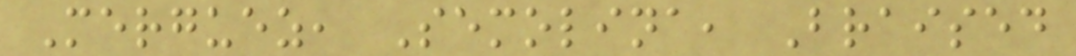Merguez, Semolina, Braised
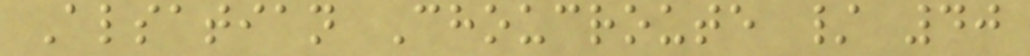Alsatian Choucroute / 40
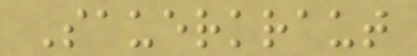Sauerkraut
